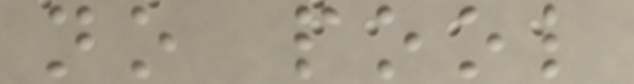no pool
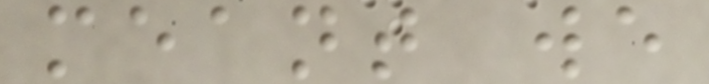meant we
